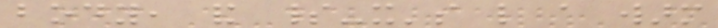body, and spirit-it's like a warm
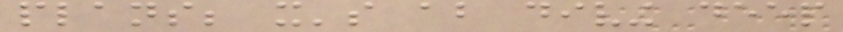plans; it's about diving deep
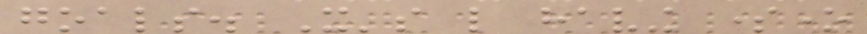goals. It's like having someone
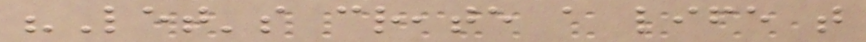"Let's create a life that
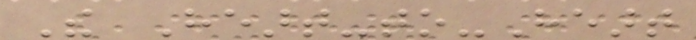The Heart-to-Heart
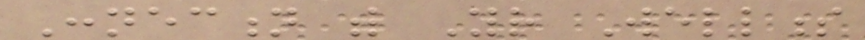Connection with Your Wellness
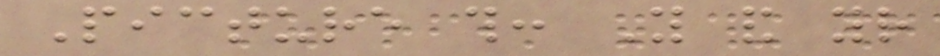Picture this: You and your
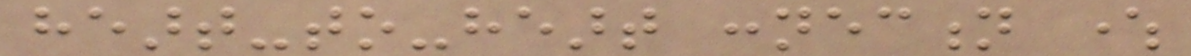heart-to-heart connection where
